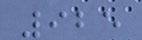925
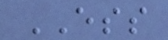ESS
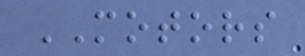MOTORS
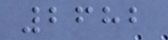2682
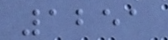1251
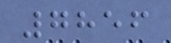7856
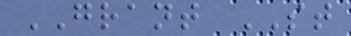GRANT ST
